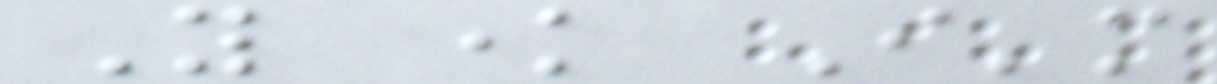You know I'm
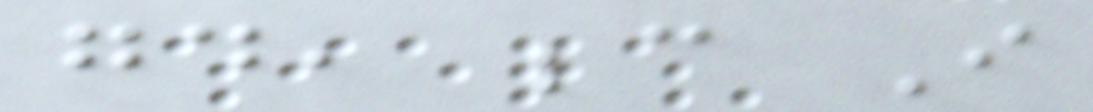good, because I
